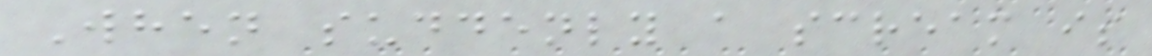When suddenly a scream is
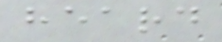heard
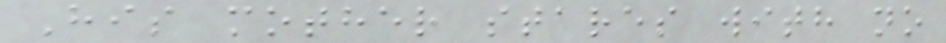His mother stares with no
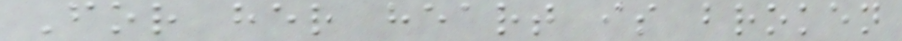For her heart is broken
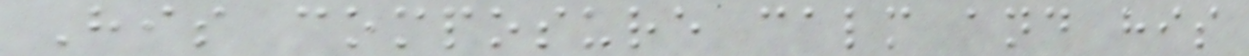His composure calm and his
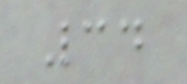34
